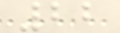22
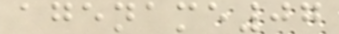agename07
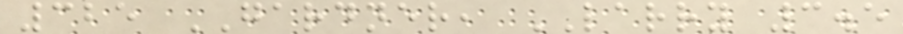325 GARDNER, LARRY 3.5
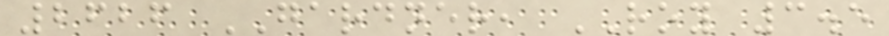2626 GARDNER, ROY 3.5
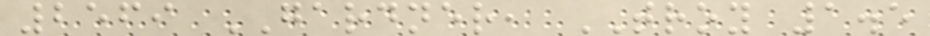2569 GARDNER, TROY 1.5
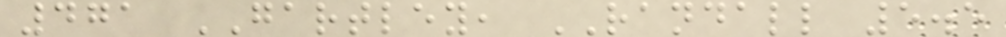471 GARTLEY, RANDALL 5.5
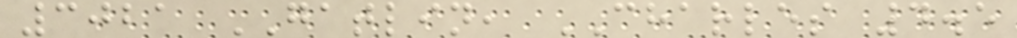3021 GATLIN, CHARLES 4.5
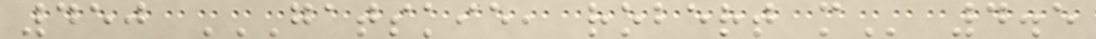450 GATSKIE, ROBERT M 4.5
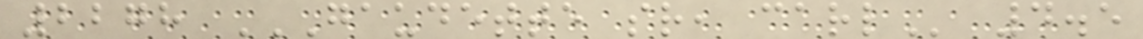2278 GAUDETTE SR, CARL 4.5
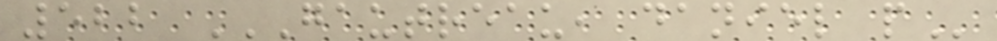522 GAUTREAU, DANIEL P
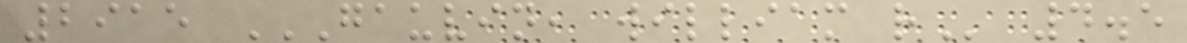2915 GAUVIN, WILLIAM R 4.5
